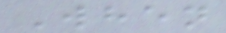When
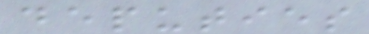deputies
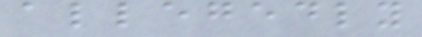allegedly
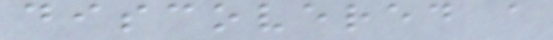discovered a
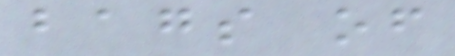bags of
